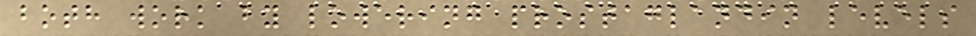both work by lowering prostaglandin levels
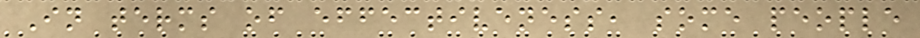In terms of effectiveness, some people
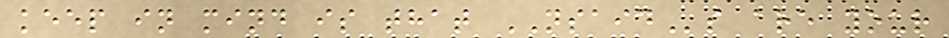keep in mind is that NSAIDs are your
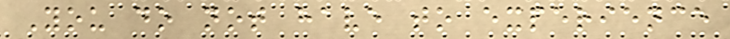You do not have to experience
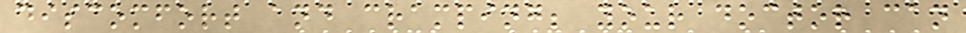discomfort and cramping; your doctor can
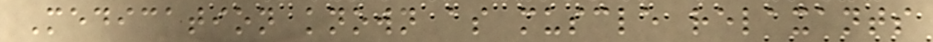Medication known as muscle relaxants
